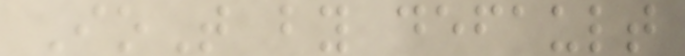IoT by default
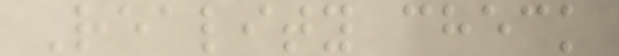Reality check
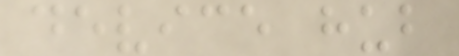device hub
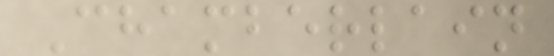Chamberlain
